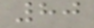80
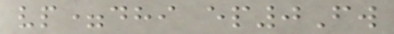vp=dhi ep0Fw
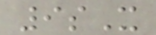9sX
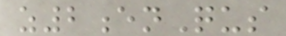z2enQus
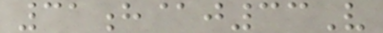31h@j33V
